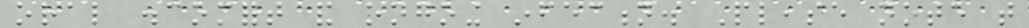oral discomfort and ongoing infection. Please note that
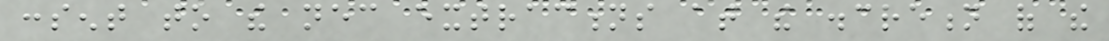consent to the necessary extractions at the discretion of the
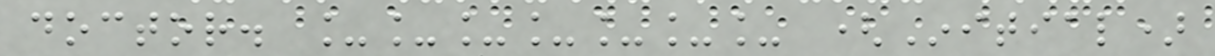doctor. _______ (Initial)
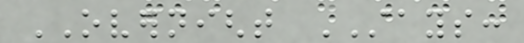OVERNIGHT STAYS:
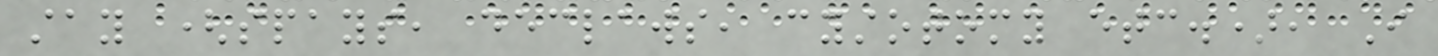stay (spays, declaws, cystotomy etc.), I
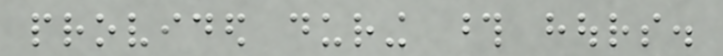provided during those hours.
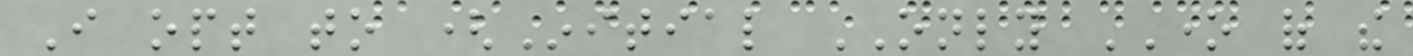I opt to (Initial ONLY ONE of the
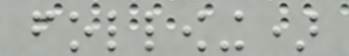following)
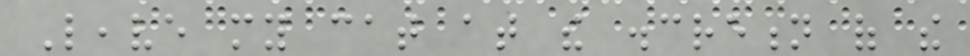Leave my cat at the discretion of the
